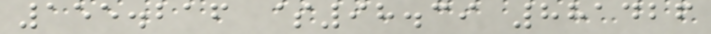155.216 $98.39 881426
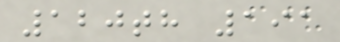120th 191
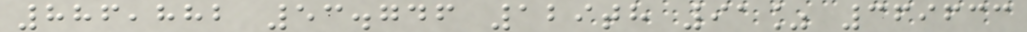886,882 53.746 129th 91% 369633
